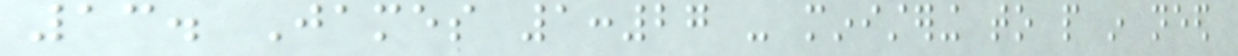13. James 1:27 - ministering to people in need
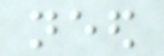need
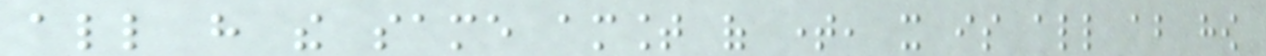all have the same amount of time, it is all about how
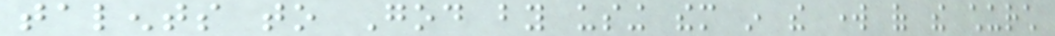talents to God by using them in the work of the church
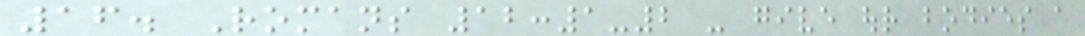16. Romans 12:1-2 - give our bodies a
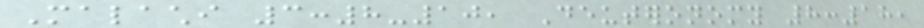Malachi 3:8-10, Deuteronomy 8:18,
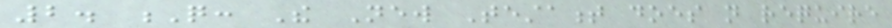2. Q: The New Testament does not require
